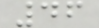46
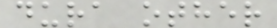dura other
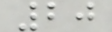20
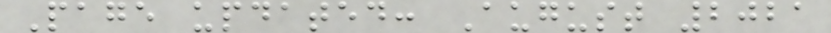Page updated: August 2021
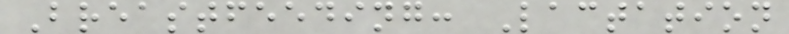Breastfeeding: Lactation
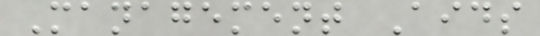Management Aids
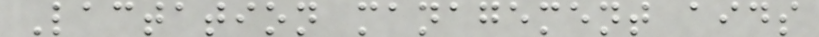Lactation management aids
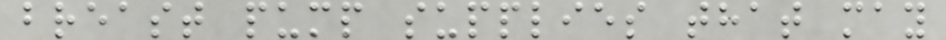breast pump supplies that may
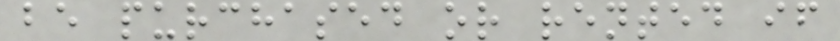be purchased or rented if
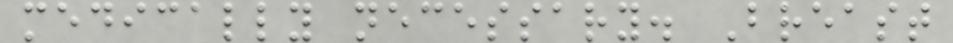medically necessary. Breast
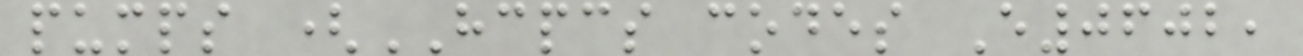pumps (HCPCS codes E0602,
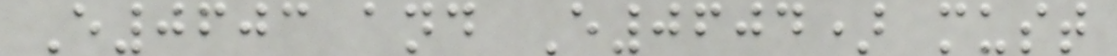E0603 and E0604) must
